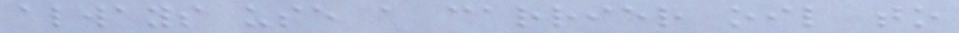always use a carrier oil to
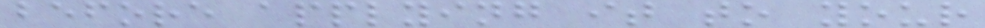before applying it to your
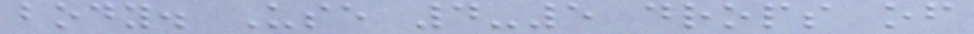body. Use 4-5 drops of
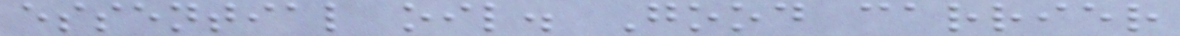essential oil. Good carrier
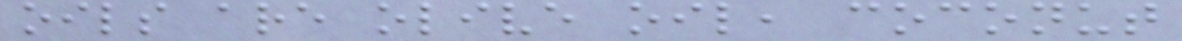oils are olive oil, coconut
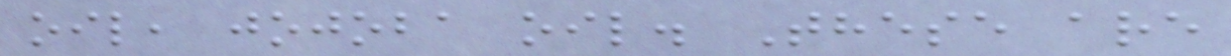oil, jojoba oil. These are
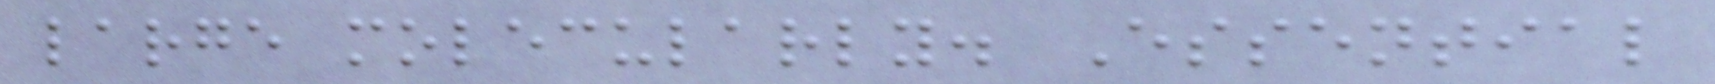large molecularly. Essential
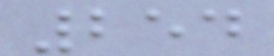254
